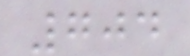704
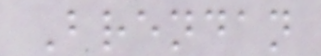Brendan
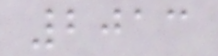2013
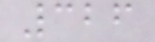326
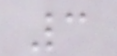3
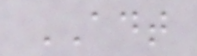ADT
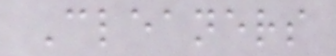Cleaners
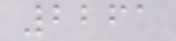2261
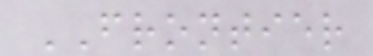FRONTIER
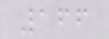166
